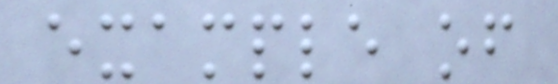example of
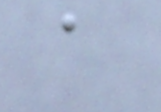a
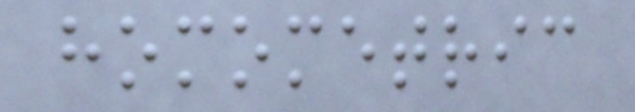homometric
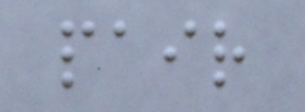pair
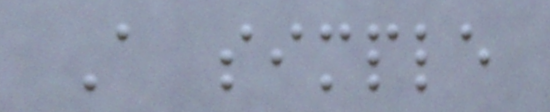A simple
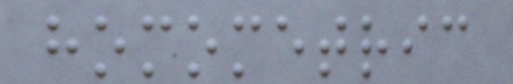homometric
